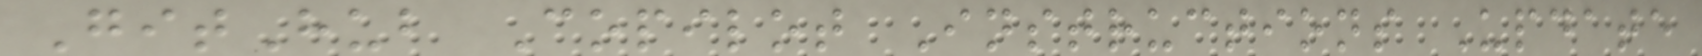GitHub Copilot Instructions Update
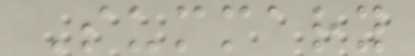Summary
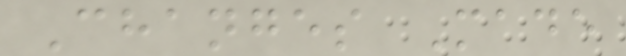Changes Made
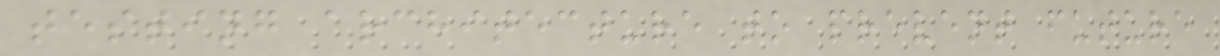testing architecture to prevent future
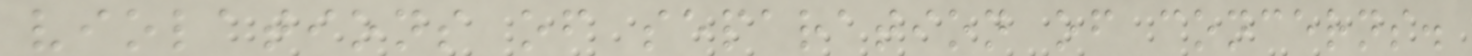violations of separation of concerns.
